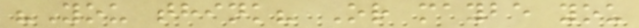"You think? Or maybe you
